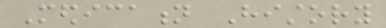Medication History
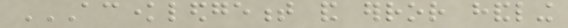ACKNOWLEDGEMENT AND ERROR HANDLING
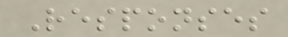Responses
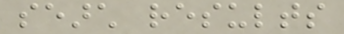search results
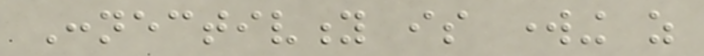Connectivity is working as
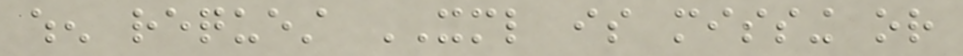when request XML is missing or
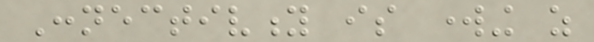Connectivity is working as
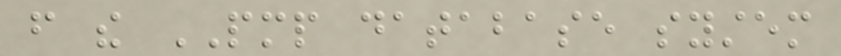from the PMP database system
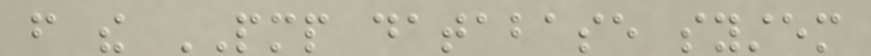from the PMP database system
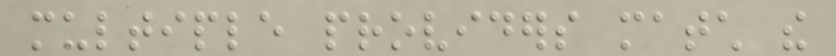multiple providers match the
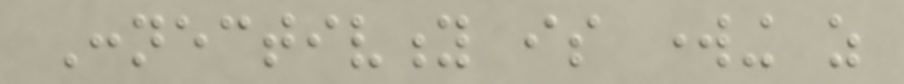Connectivity is working as
